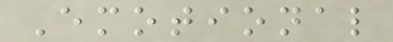Emotional
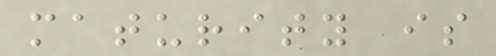maturity is
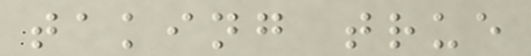taking true
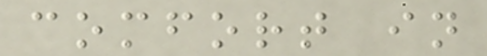comfort in
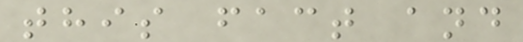this fact and
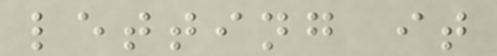letting it
